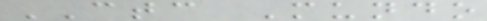CTC Mundo
